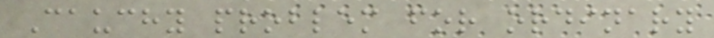Cauchy problem for ordinary
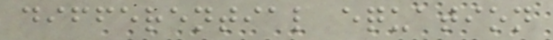differential equation
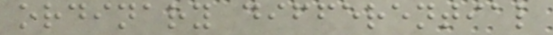ordinary differential
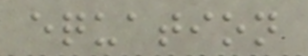equation
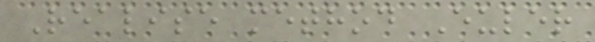Realise method Euler
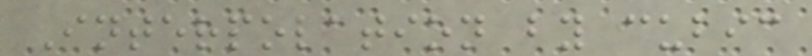Interpolation by cubic
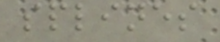splines
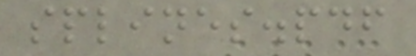splines.pdf
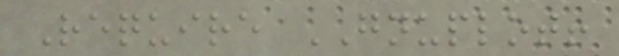Require GNUPLOT!
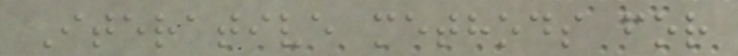Iterative methods for
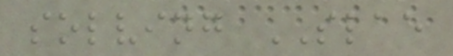solving SLAE
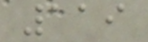119
